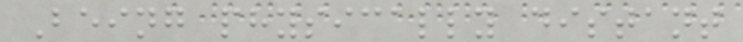Being physically distant
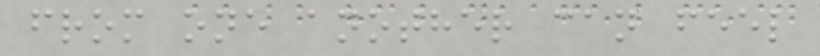from one another can feel
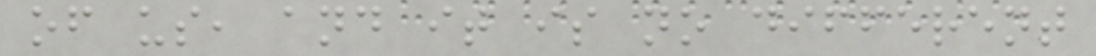of us, and it is no different
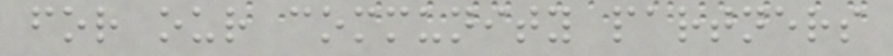for our community partners
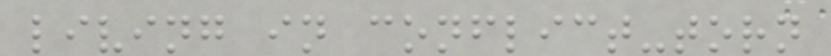living in conflict-torn
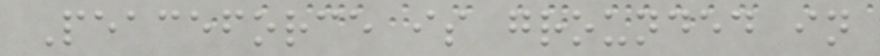Peaceforce is grounded in
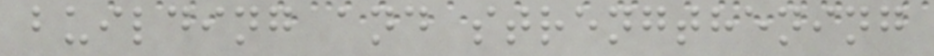building and strengthening
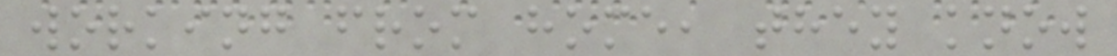working from home, they know
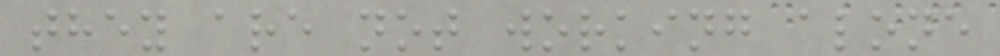they are not working alone
